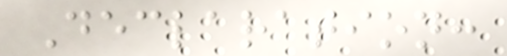Declaration:
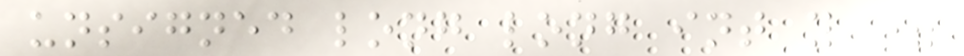unsigned long long int y =
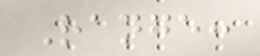Range:
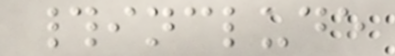#include
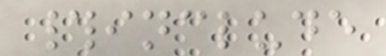#include
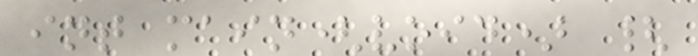int main(void) {
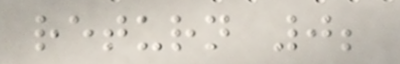return 0;
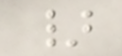}
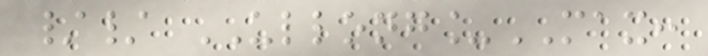// ULLONG_MAX:
